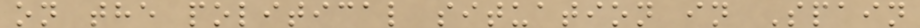on the political situation in Spain
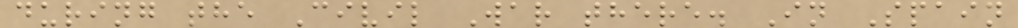during the Civil War there. In Spain
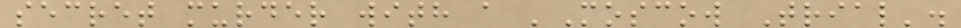secret murder with a 'Moscow Trial'.
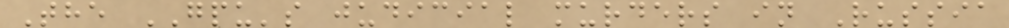The GPU's judicial murders in Russia
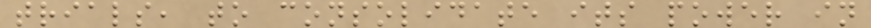trials, to consolidate its power in
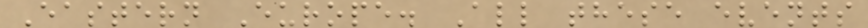Eastern Europe. All these events
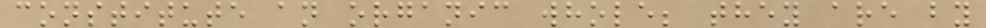constitute an organic whole; they are by
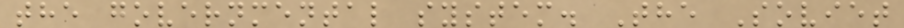the governmental system. The Soviet
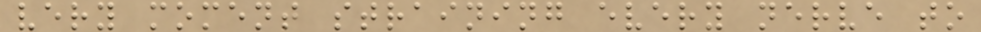very moment straining every nerve to
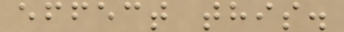effect this.
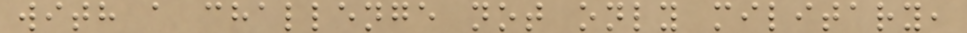with a challenge not only military,
